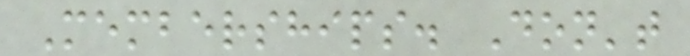Memberships. Don't
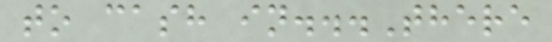to cash in...There
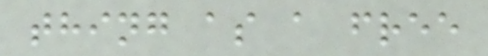thing as a free
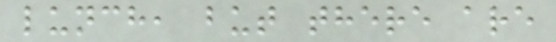lunch, but there are
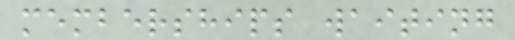memberships waiting
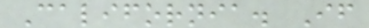California. If
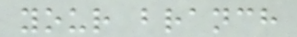your branch
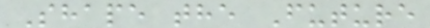Shape the Future
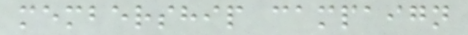membership campaign
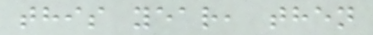this year, then
